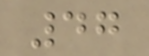47
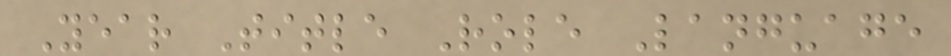Year Title Role Language
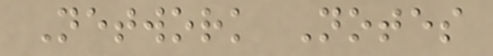Network Notes
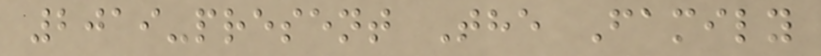2019-present The Family
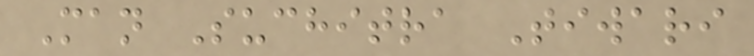Man Suchitra Tiwari
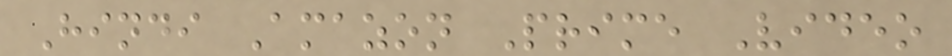Hindi Amazon Prime Video
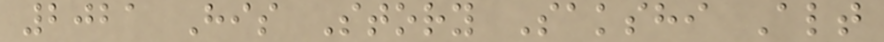2021 His Story Sakshi Alt
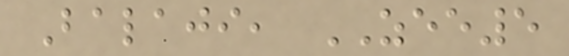Balaji, ZEE5
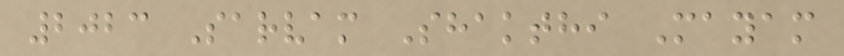2023 Sarvam Shakthi Mayam
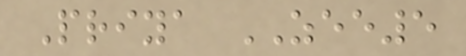Priya ZEE5
